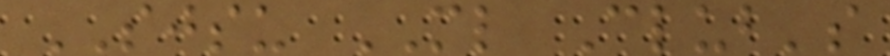SJSU ML Club's
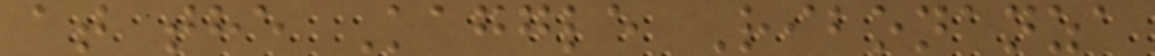at the Kaggle Ribonanza
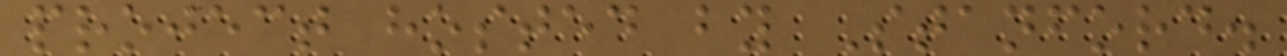project hosted by Stanford.
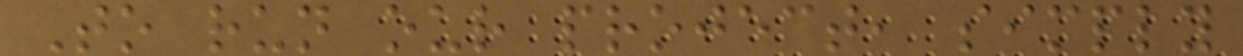To run our project, simply
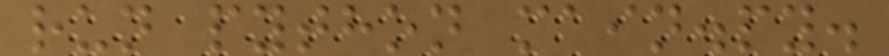run python main.py.
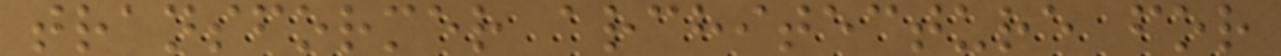transformer architecture for
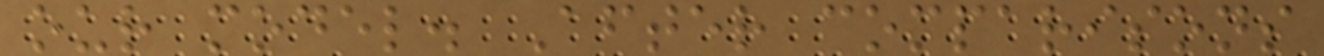our model. After comparisons
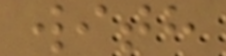with
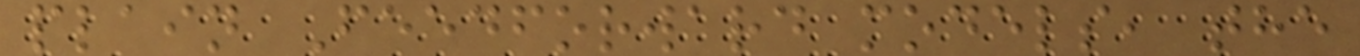plain Feedforward models, the
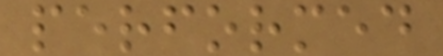performed
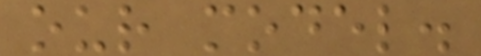our model.
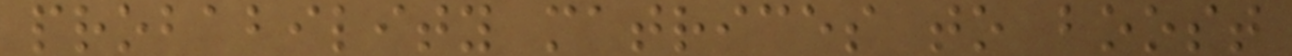probability matrices to boost
